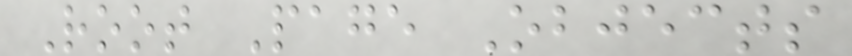Root Page Objects
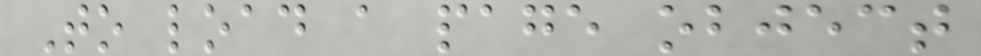To load a page object
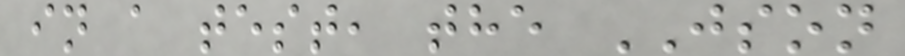in a test, the JSON
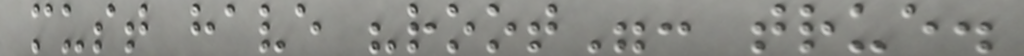must have "root": true.
